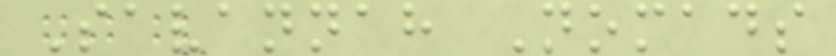Savannah Nomads
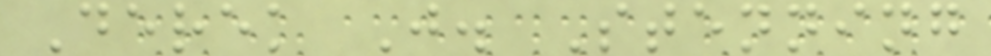Derek J. Stenning
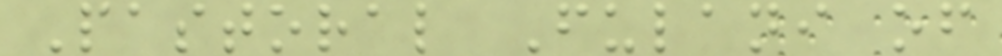Pastoral Fulani of
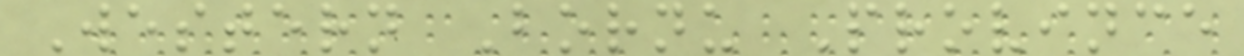Western Bornu Province
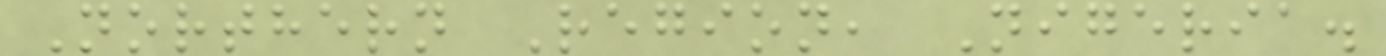Northern Region, Nigeria.
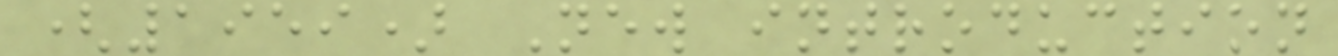(1959) New introduction
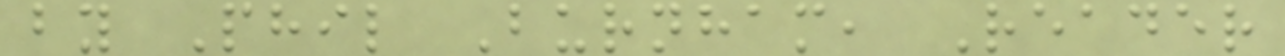by Phil Burnham, Reader
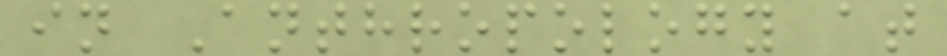in Anthropology at
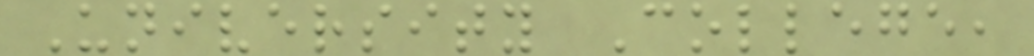University College,
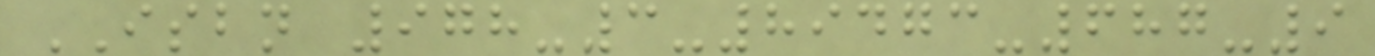ISBN 978-3-89473-687-9
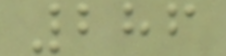286
